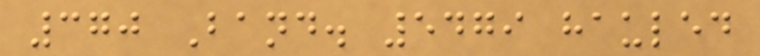370 Band. 5479 hauled
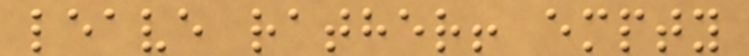leave rather! empty
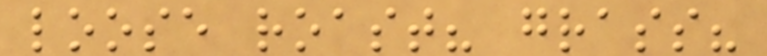loose roast? grass?
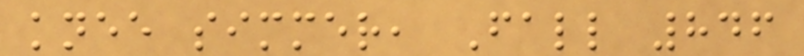knee simmer, Fall 846
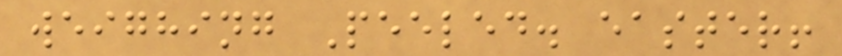weighing Peeled. easter!
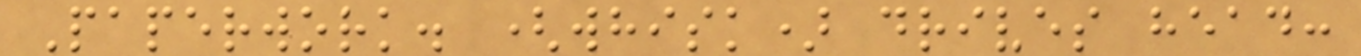Paperwork. (whisk) drives head:
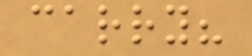carry?
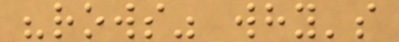"rows" why's
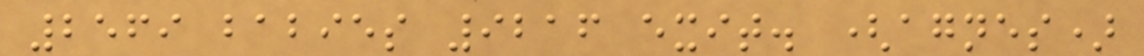2569 babies 9216 exit. (agnes)
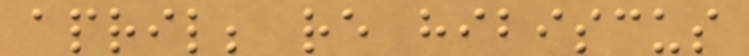april; re hibiscus
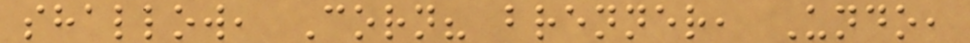shallow, Corn? brenner, Undo,
